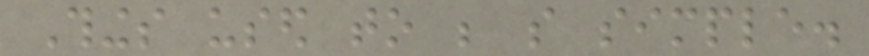Things used to be so simple.
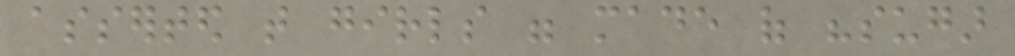asserted that girls were made of "sugar
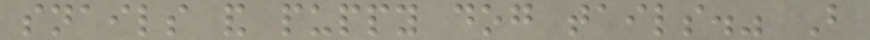snails and puppy dog tails." But
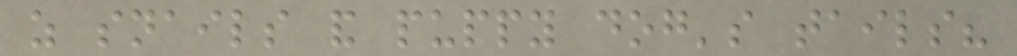as snails and puppy dog's tails?
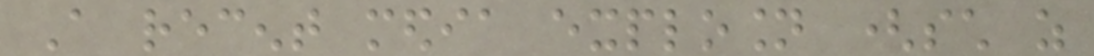A recent media explosion (such as
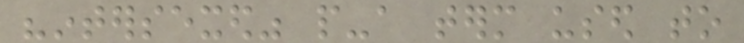"intersexed" people-a term used to
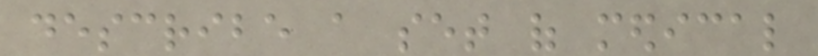describe a set of medical
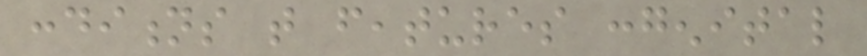conditions that features congenital
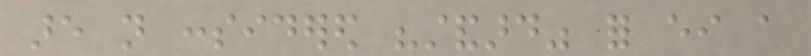are not considered "standard" for either a
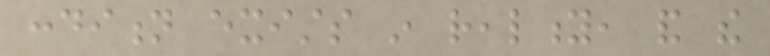condition exists in reality, and the
